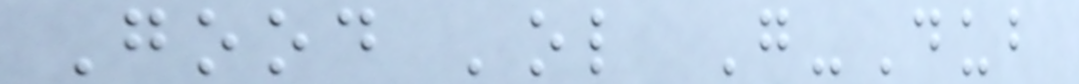Good 'ol G-Dub
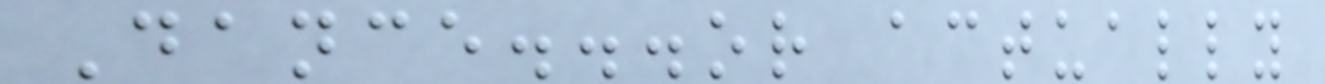Dance...or actually
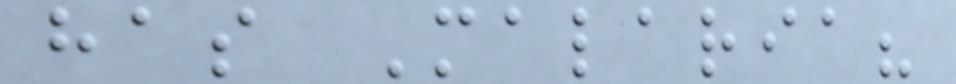has Malaria?
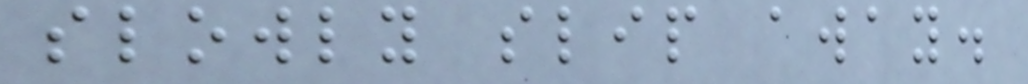slowly slip away.
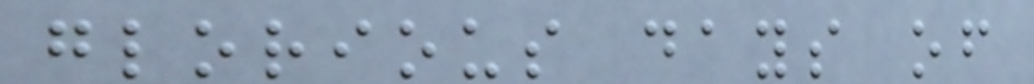glorious days of
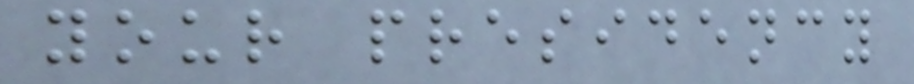your presidency
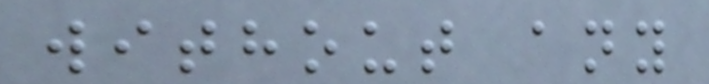without any
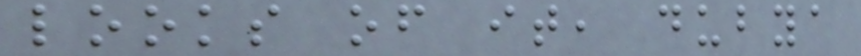looks of it, dubya
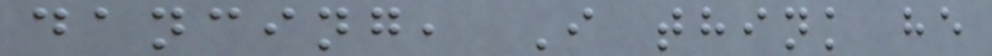dancing, I think he
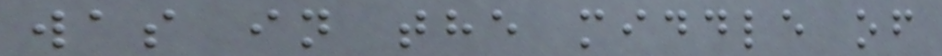was in the middle of
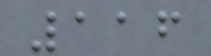116
